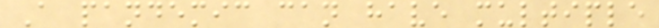A pandemic can have multiple
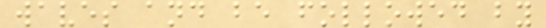waves and be followed by
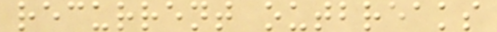recurrent outbreaks
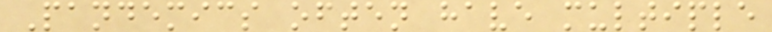Pandemics often have multiple
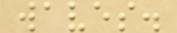waves.
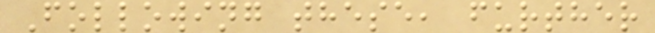Following these, further
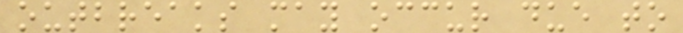outbreaks may occur due to
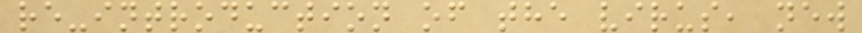re-introduction of the virus, new
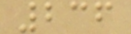236
